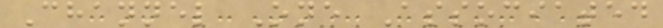Channel One Associated
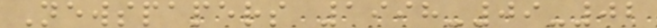Newspapers 1998-09-02
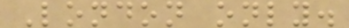London only.
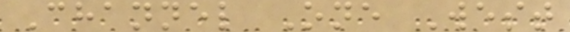Channel One West
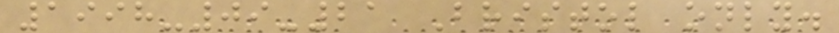1998-09-21 Bristol only.
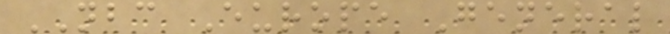NBC Europe General
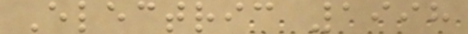Electric 1998
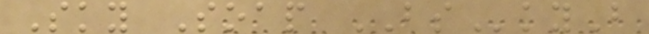Sky Soap BSkyB
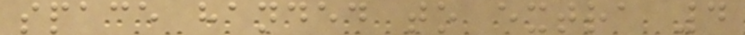space handed to extra 4
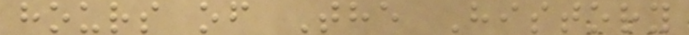hours of The History
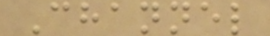Channel
